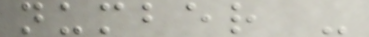number -
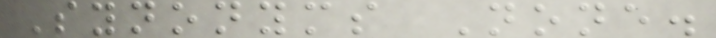Synonyms None.
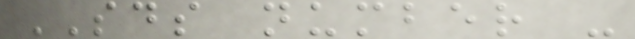SDS number -
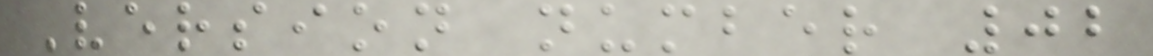Version number 02
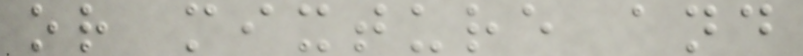or mixture and
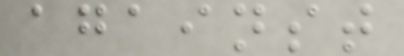against
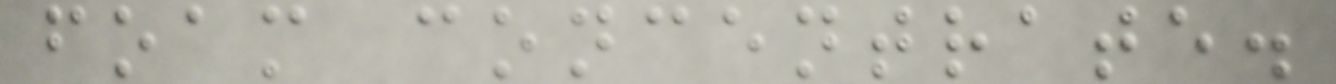foam concentrate.
